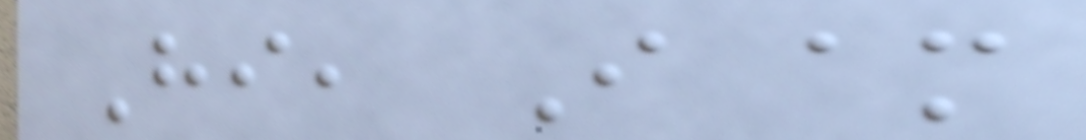Hi, I am
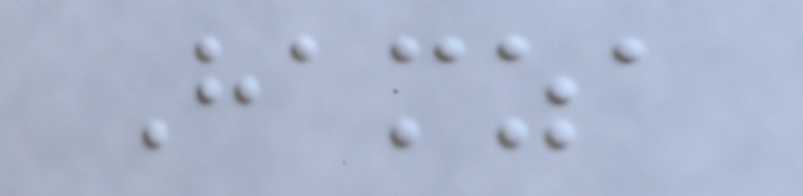Hamza
